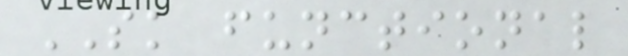SK functional
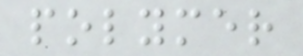polymer
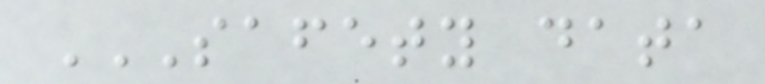SAFETY DATA
